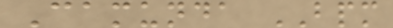Camunda BPM
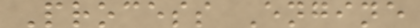Process Engine
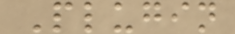Plugin
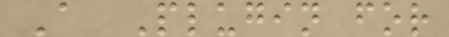A Plugin for
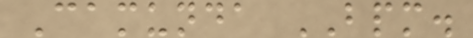Camunda BPM.
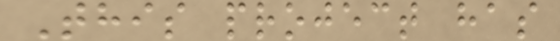This project has
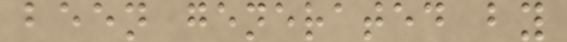been generated by
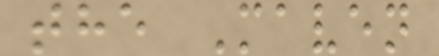the Maven
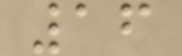16
